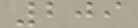209
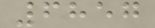6857
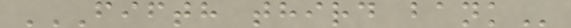FIFTH THIRD BANK
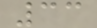33
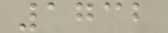1732
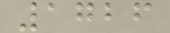1726
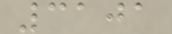3101
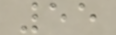55
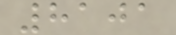8101
